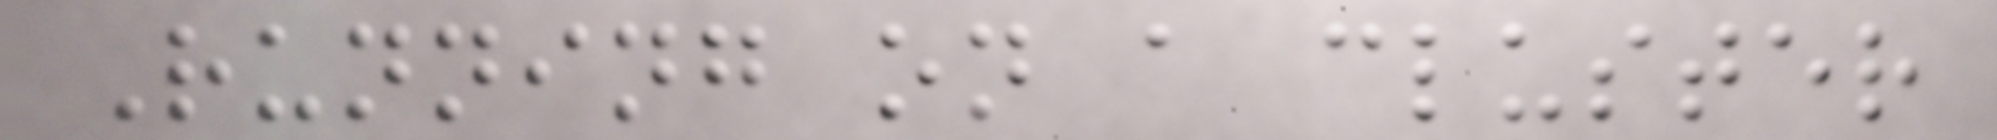Running on a cluster
